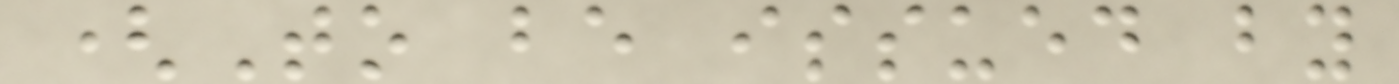(To be issued by
